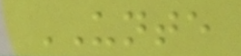UNTE
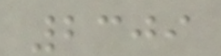2309
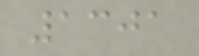1301
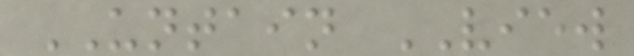UNTAIN VIEW
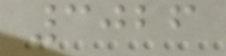3026
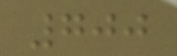700
